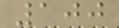100
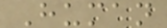Human
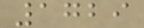1729
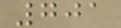701
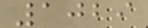1029
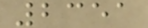2351
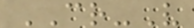CR-V
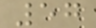57
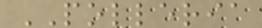POLLERIA
